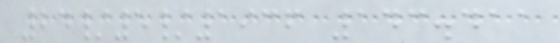24/5/1936 143.411
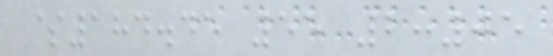$184.45 55 2:05
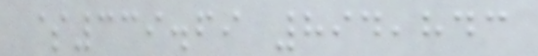$339.69 894,843
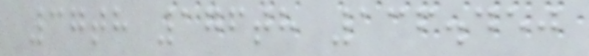37th 176th 136.450
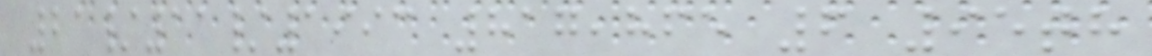21/11/1993 817,865 6 95th
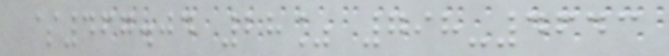$467.04 28% 798-4643
